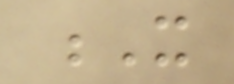X
